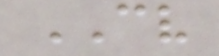CV
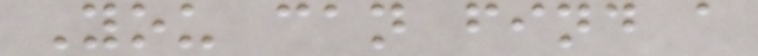You can find a
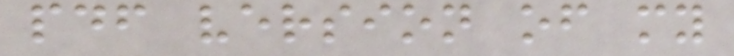pdf version of my
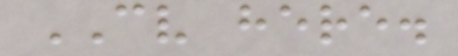CV here.
